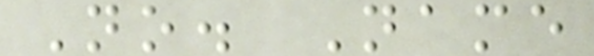No. Name
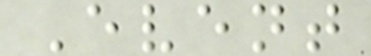Event
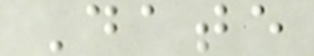Date
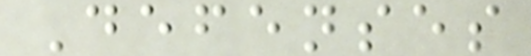Defenses
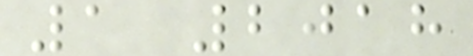1 2018
